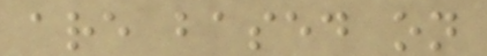are based on
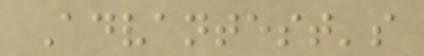Advantest's
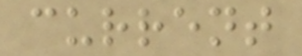current
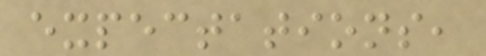expectations,
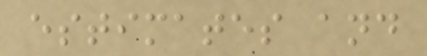estimates and
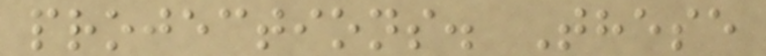projections. These
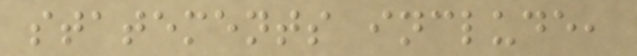statements include,
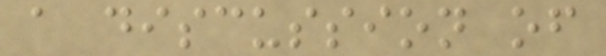a discussion of
